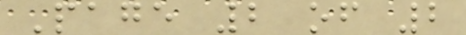Page 2 of 2
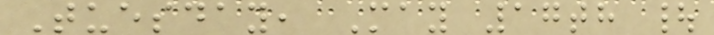Tuesday, May 17th |
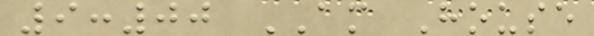9:00 AM House
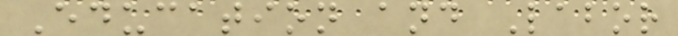Education and Labor
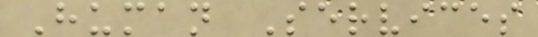Human Services
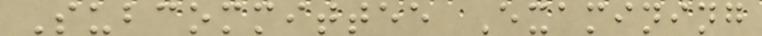Subcommittee Examining
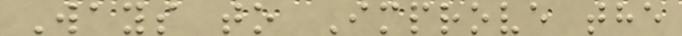Ways to Improve the
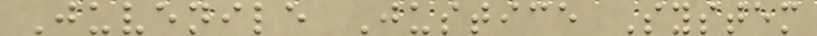Juvenile Justice System
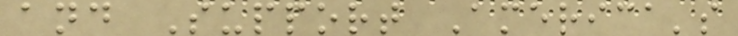and Support America's
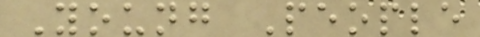Young People
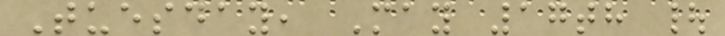Tuesday, May 17th |
